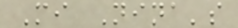Mi Nina's
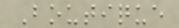Boutique
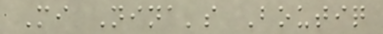Mi Nina's Boutiq
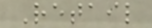Retail
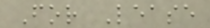For Lease
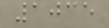1035
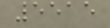5515
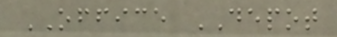OFFICE DEPOT
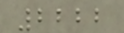2222
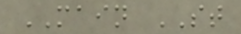MAIN ST
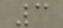3
